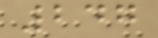247
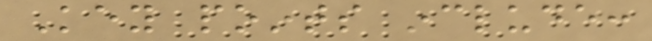Key points include:
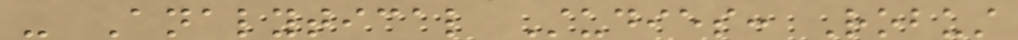- Analytical Studies: Robust
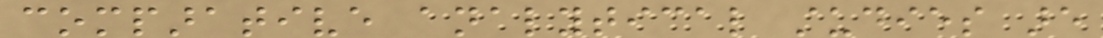comparative analytical studies are
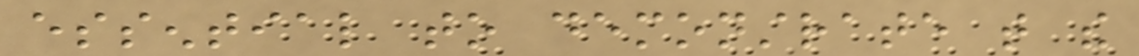essential to demonstrate that the
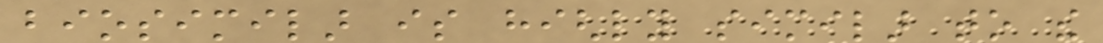biosimilar is highly similar to the
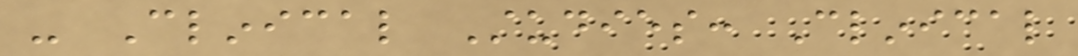- Clinical Studies: Clinical
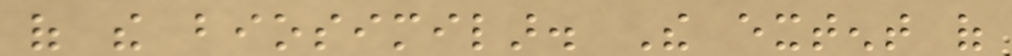of the biosimilar. The extent of
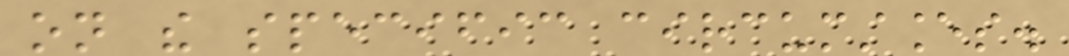on the specific circumstances.
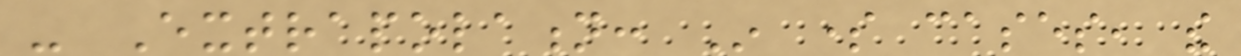- Extrapolation: In some cases, the
